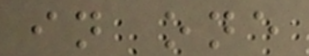in one
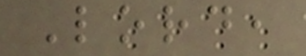Lord,
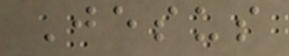Jesus
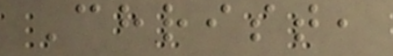Christ,
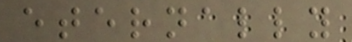eternally
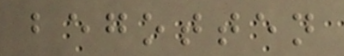begotten
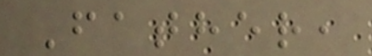Father,
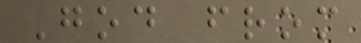God from
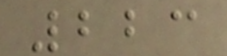223
